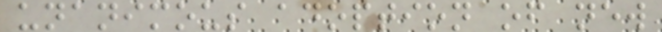unanimous adoption of new
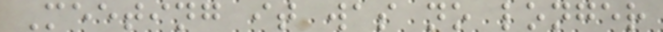Meeting it was no longer
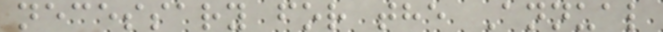necessary for the Annual
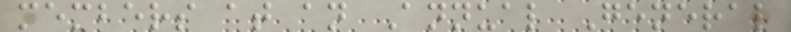members at an Annual General
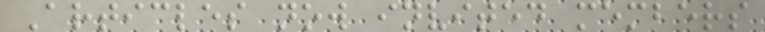Articles now invited members
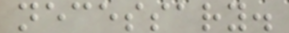necessary.
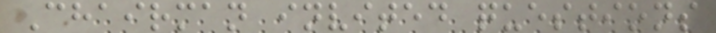Chairman invited questions
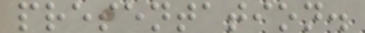presentation.
